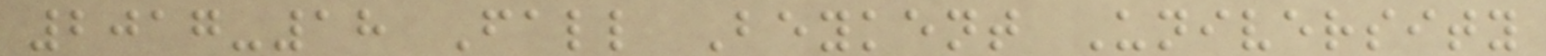2017-18 Fall Beykent University
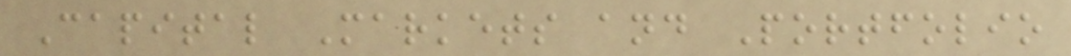Capital Markets and Portfolio
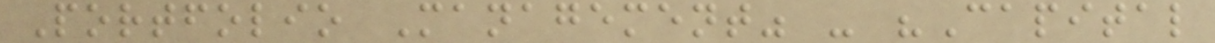Portfolio Management" - "Capital
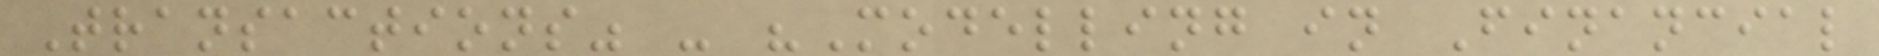Transactions" - "Modelling in Financial
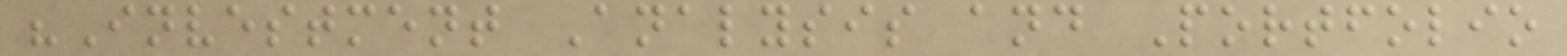"Investment Analysis and Portfolio
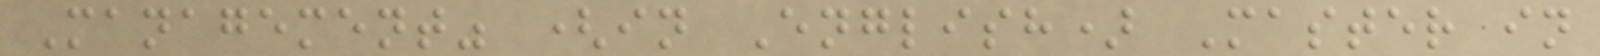Management" (in English) Master in
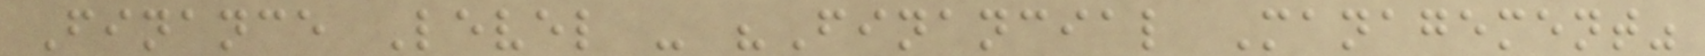Finance Level - "Financial Management"
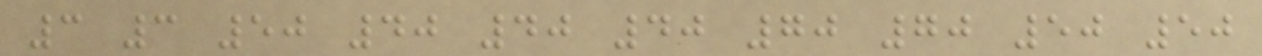3 3 50 40 40 40 70 70 50 50
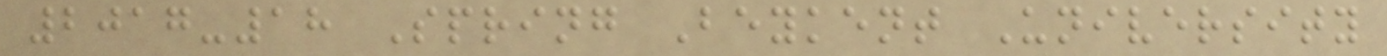2017-18 Spring Beykent University
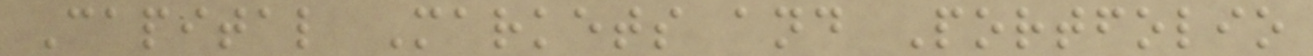Capital Markets and Portfolio
